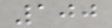100
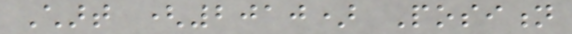Chart (2010) Position
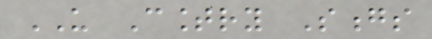US Country Songs
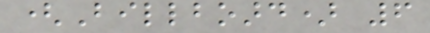(Billboard) 6
